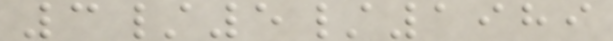3/5/1989
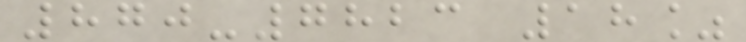870-7823 18%
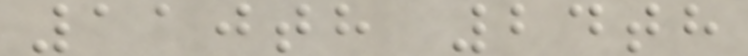110th 24th
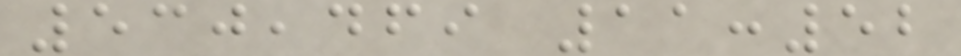530,469 11:52
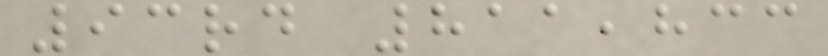93rd 811,833
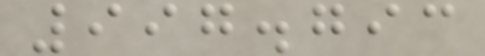997.793
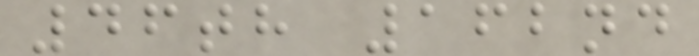46th 162nd
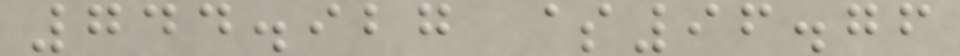744.927 $96.76
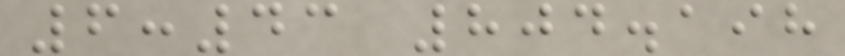6:43 804.198
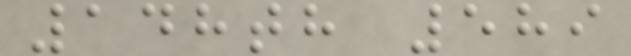148th 589
